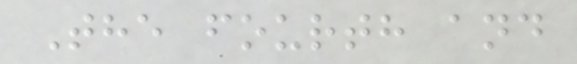The fourth and
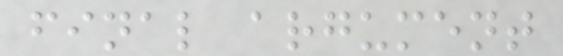final argument
